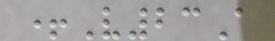+V23A
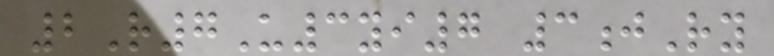2R7U3yi7 3jRy
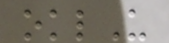oklU
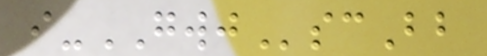i-GWJscBb
